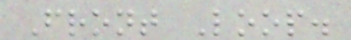Front Loop.
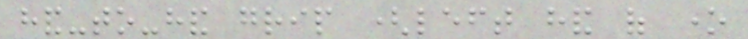hand-to-hand grip (left hand of one
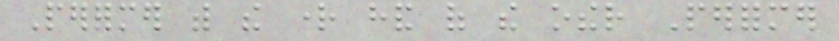Performer with the right hand of the other Performer
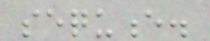sequence.
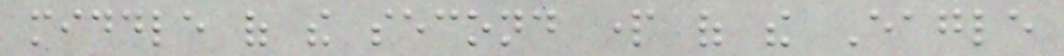middle of the second part of the Eagle
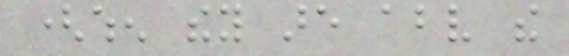(when they are above the
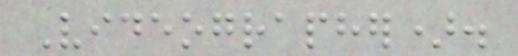Videographer).
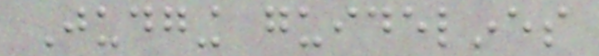Judging guidelines
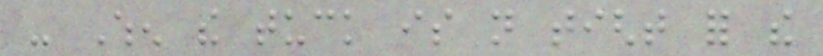- When the tuck is not tight for the
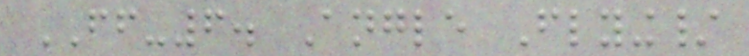FF-6. Angle Flying/
